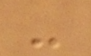-
